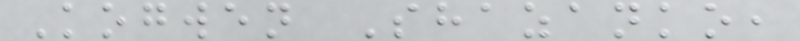Kogwen Shazanko,
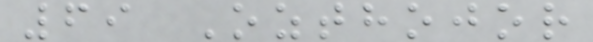69 Ozthojor
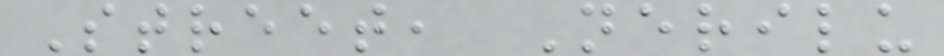Street, Nerilu
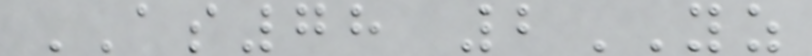AS78 2YZ
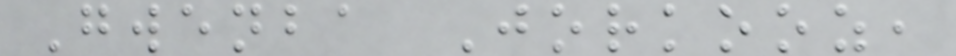Gwenba Jorkooz,
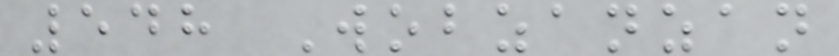548 Wobzanzan
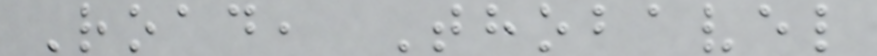Road, Thobavel
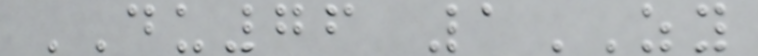DU76 1ZY
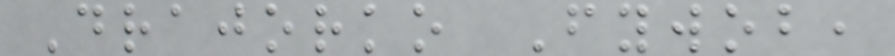Drajorko Fywob,
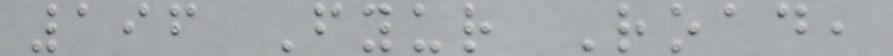196 Fyur Road,
